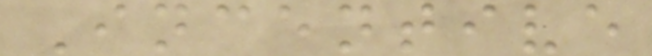Incentive
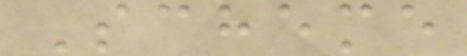Scheme
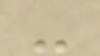-
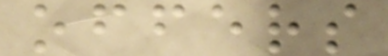offers
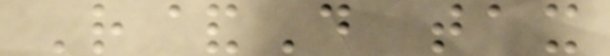R&D tax
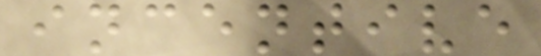incentive
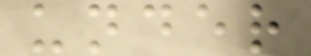under
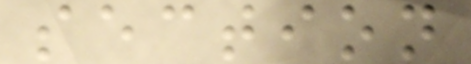section
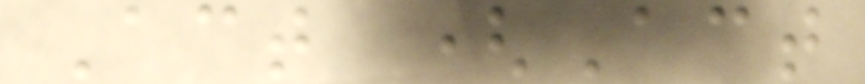Act (Act
